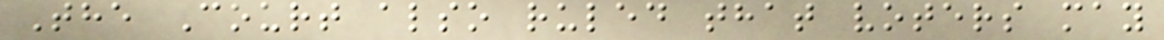The Court also ruled that voters may
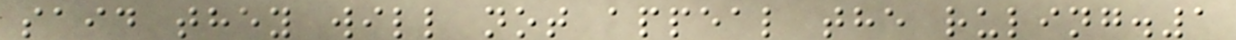said they will not appeal the ruling.1
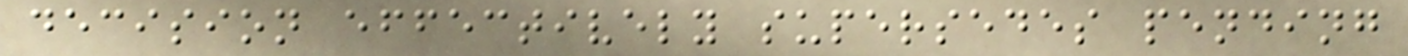decision effectively supersedes pending
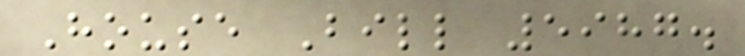House Bill 5987.
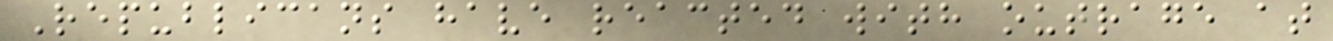Republicans have reacted with outrage at
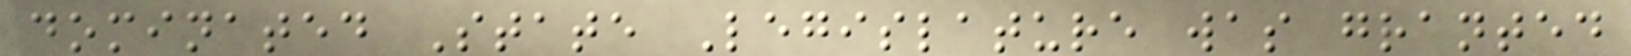dominated State Legislature was granted
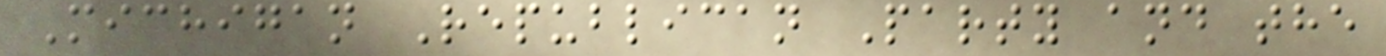Michigan Republican Party and the
